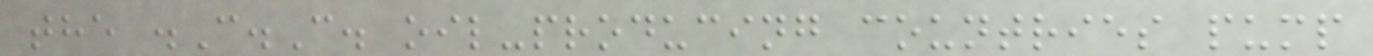the .C.C. oil-producing countries pump
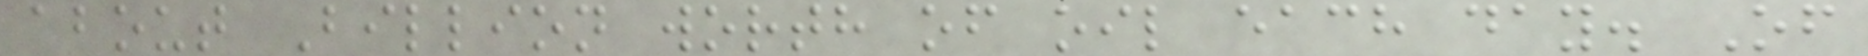about Billion worth of oil each day. Of
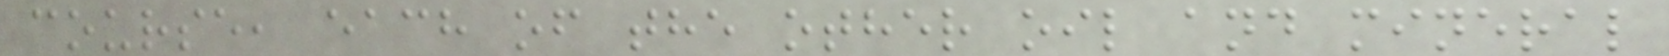course, each of the other oil and mineral
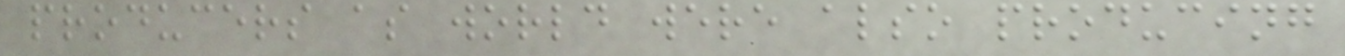producers as world were also producing
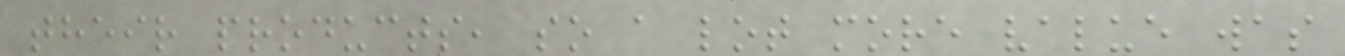their products, so a lot more value was
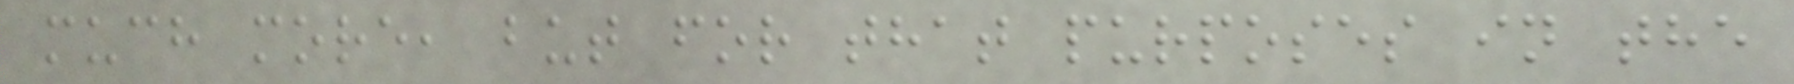much more, but for that purposes in the
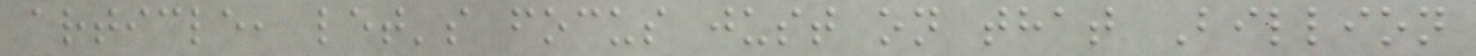article, let's focus just on that Billion
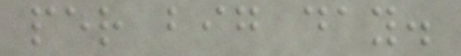per big day.
